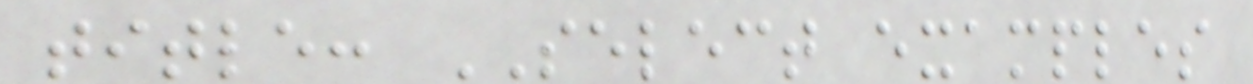title: SELECT examples
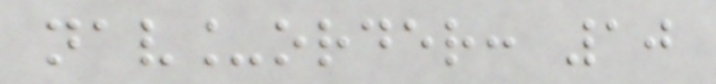nav_order: 10
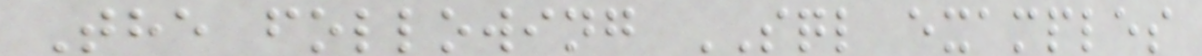The following SQL examples
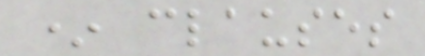* clauses
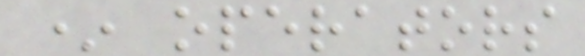* operators
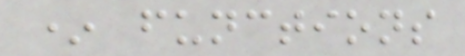* functions
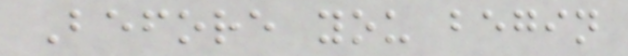Before you begin
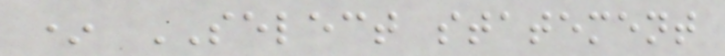* SELECT statement
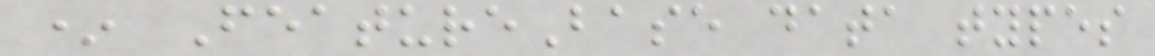* FeatureBase data types
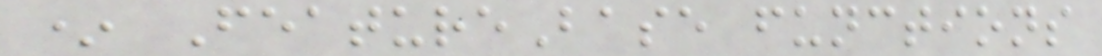* FeatureBase functions
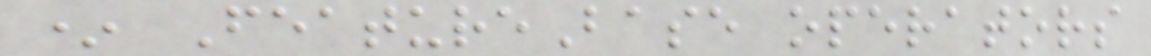* FeatureBase operators
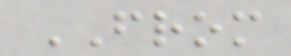FROM
